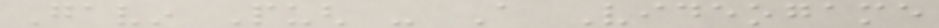Gavin Pugh - A Videogame
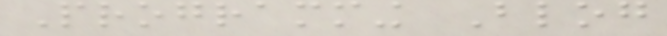Programming Blog
